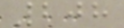208
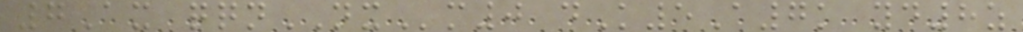7Ax qqnNXm0 dK5A7k yd8z
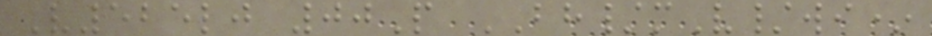V525lj 00P BH/mV/wi*
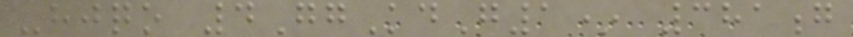-hjqo 4GgKdG1* 381g
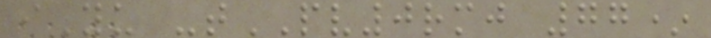iYu -tPV0rmj 77*
